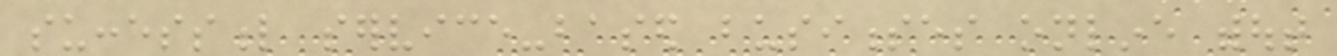successful service-based businesses online without
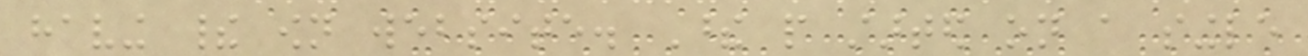having their own website. These people started on a single
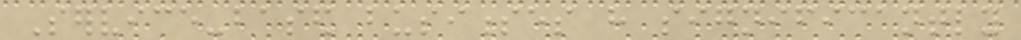Service-based businesses have significantly
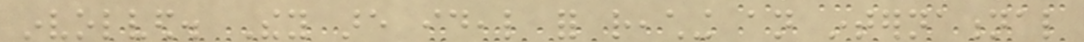involved. They are ideal for reaching an international
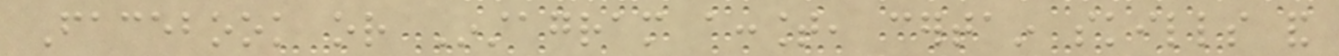Facebook or Instagram account, certain skills and
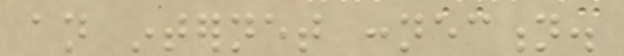an internet connection.
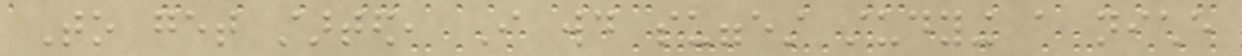To get started, I would suggest studying a niche
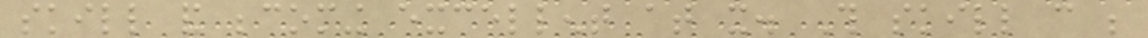skill and becoming excellent at it. This skill can be
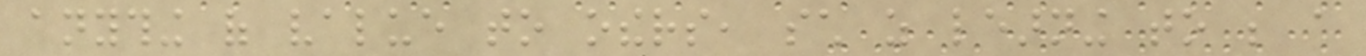anything of value to others, such as learning to be a
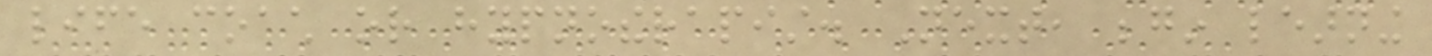life coach or hypnotherapist. Next, begin learning
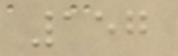157
